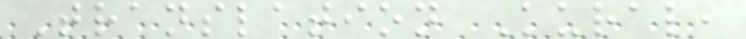Translation Kural,
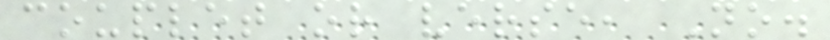couplet or verse, No.
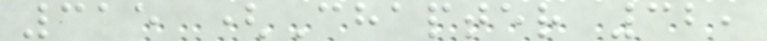315 (Chapter 32,
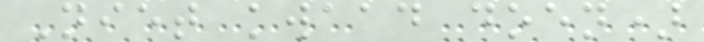Niet kwaad doen)
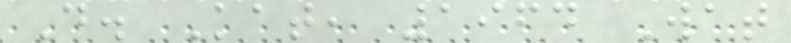D. Kat, 1964 Wat
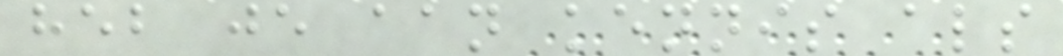heb je aan kennis als
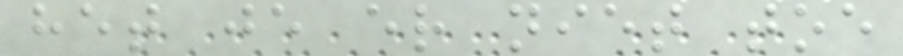het je er niet toe
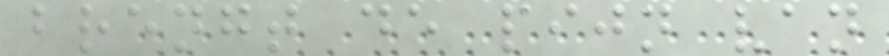brengt de pijn van
